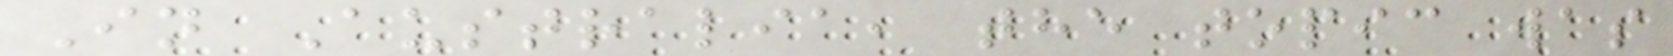In Australia, the topic was
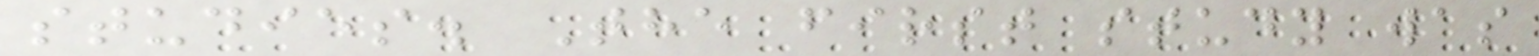studies. The first study was
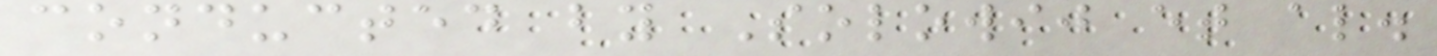conducted by Solowij et al.
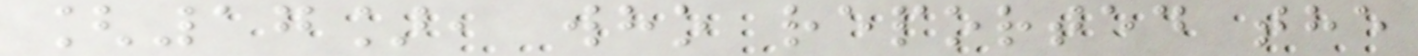[17], who reported the
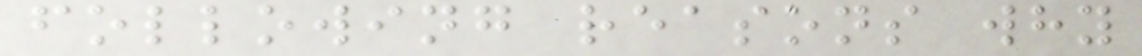following reasons why
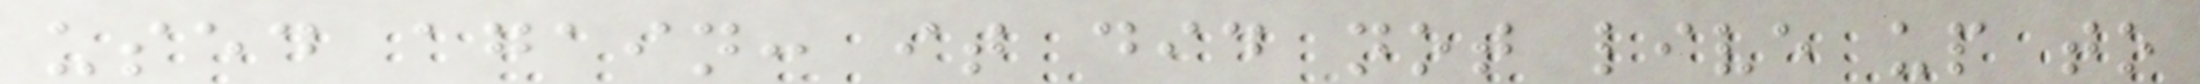used again: it did not live up to
